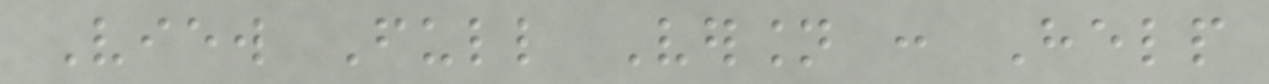View Full Version : Help
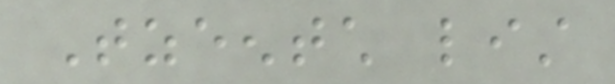Tzeentch list
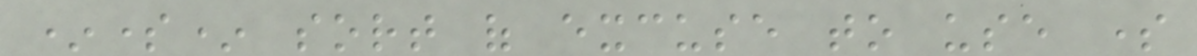*some* sort of excuse to use some
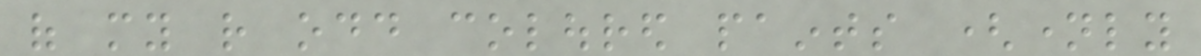of my rather odd coloured paints (namely
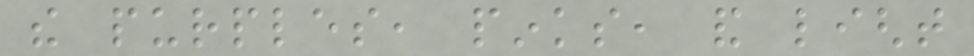the purples, pinks, and light
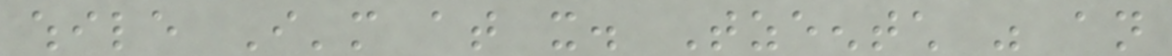while I'm at it. Tzeentch was an
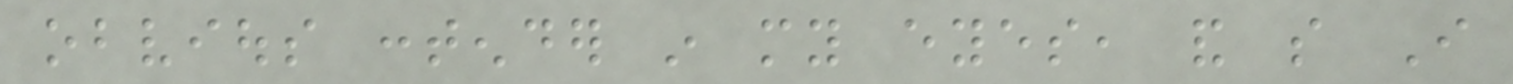obvious contender in my eyes, and so I
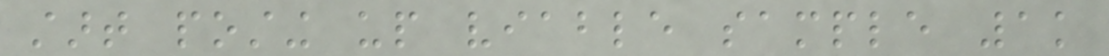start posting up viable sample 1k
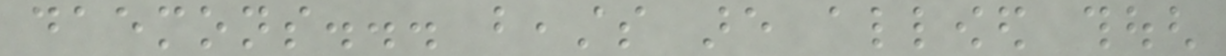daemons... beasts are allowed though
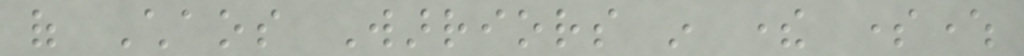of Chaos Warriors in there somewhere
